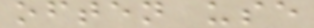often use
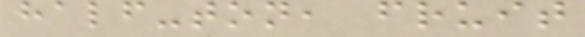half-ton, fruit
